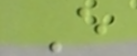E
